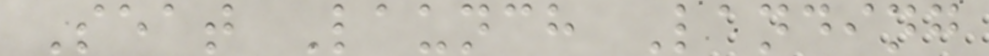Seat Launch Landing
